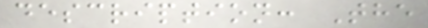description: The
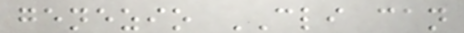genezio CLI can
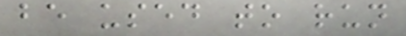be used to run
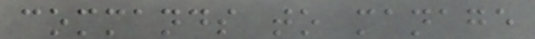commands to manage
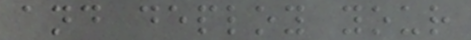and deploy your
